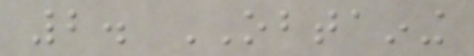2. OBTAINING
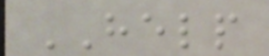HELP
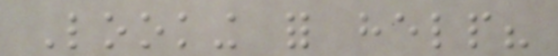Looking for help?
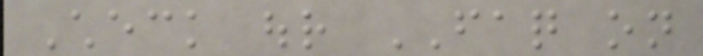Check our FAQ on
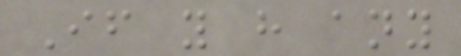If you have any
